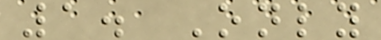1. Only
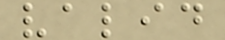valid
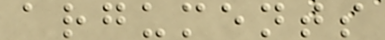arguments
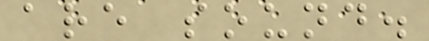are sound.
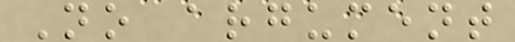No argument
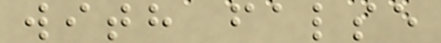with false
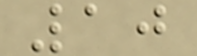10
